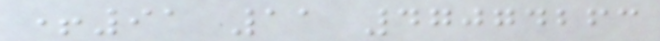+91 11 47074263
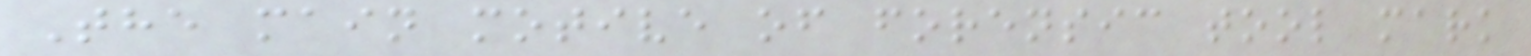The main motive of forensic tool mark
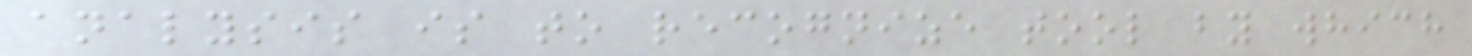analysis is to recognize tool by which
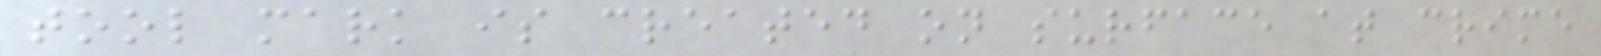tool mark is created on surface at crime
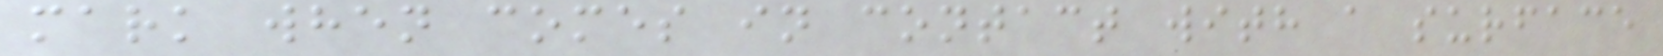mark when comes in contact with a surface
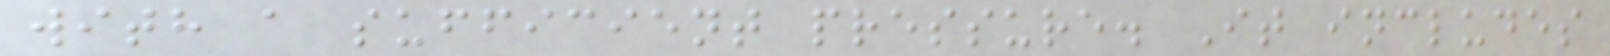with a sufficient pressure. It includes
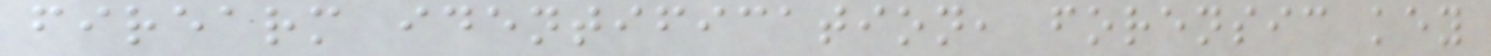firearm identification, forensic key
